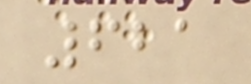621
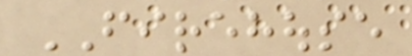FIREHOUSE
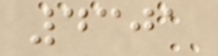4301
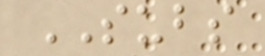SUBS
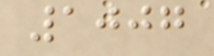1007
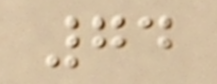74
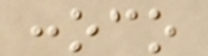conoco
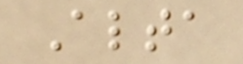Alta
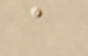a
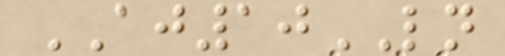AJ10LN
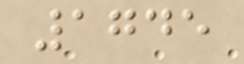1745
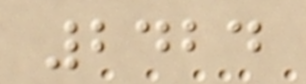2424
